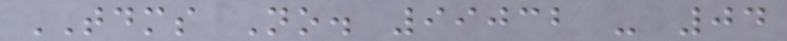TDMS No. 99032 - 04
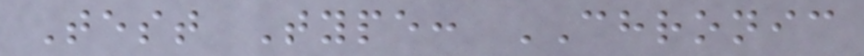Test Type: CHRONIC
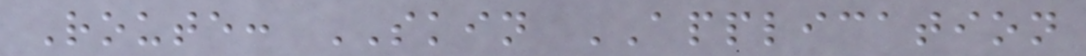Route: SKIN APPLICATION
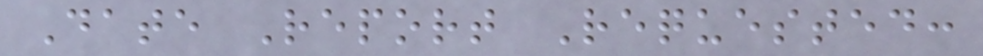Date Report Requested:
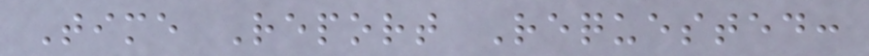Time Report Requested:
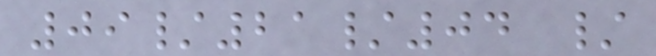09/21/04 /
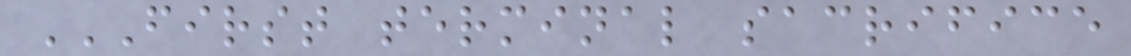FIRST TERMINAL SACRIFICE
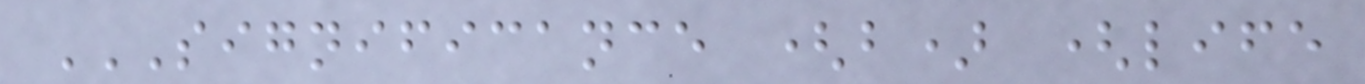SIGNIFICANCE (B) (LIFE
